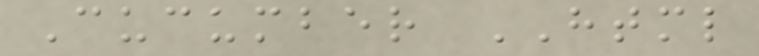Cucumber HTML
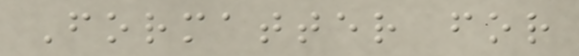Formatter for
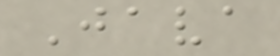Java
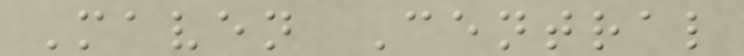Maven Central
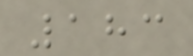183
